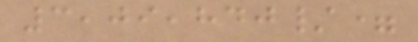3,09,840/=
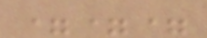===
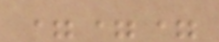===
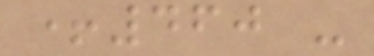+460 -
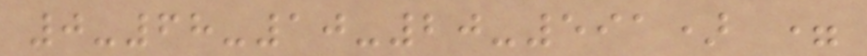0-68-10-20-591) =
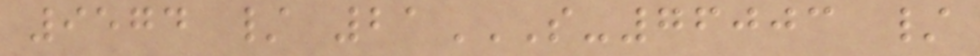9574 / 21S-76003 /
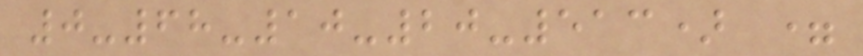0-68-10-20-513) =
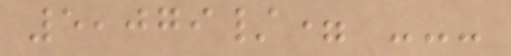5,079/= ---
